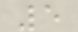5
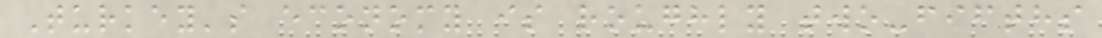Turkey's economy is roughly two-fifths
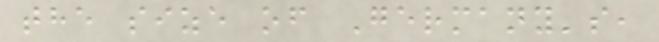the size of Germany's,
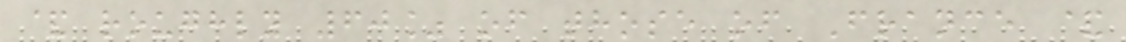& roughly 60% of those of France &
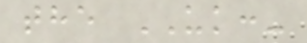the UK:-
